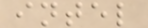intel
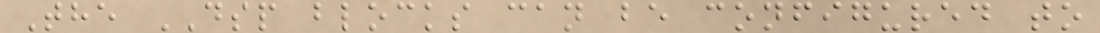The DSP blocks can be configured to
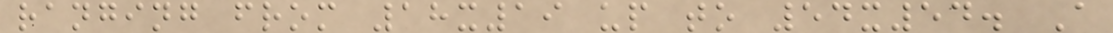ranging from 18x19 up to 54x54. A
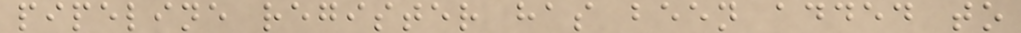pipeline register has been added to
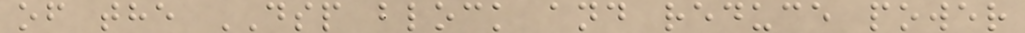of the DSP block and reduce power
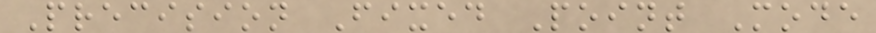Precision Fixed Point Mode
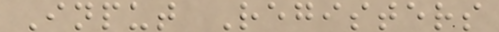Input Registers
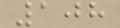108
